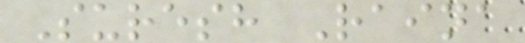Suresh Raina
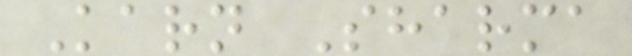Karn Sharma
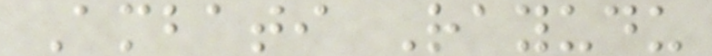Ambati Rayudu
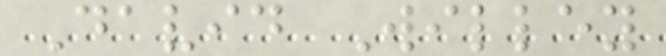David Willey
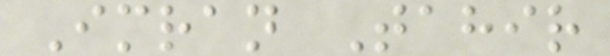Imran Tahir
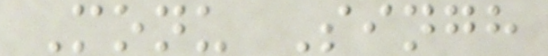Monu Singh
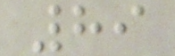89
